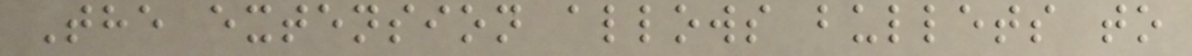The extension allows bullets to
